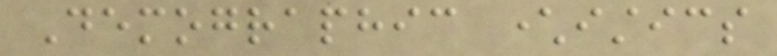Demographic characteristics
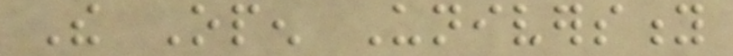The Open University
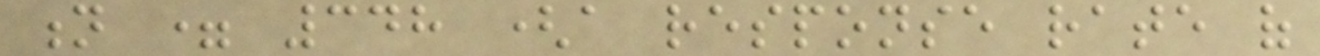n = 348 (a response rate of
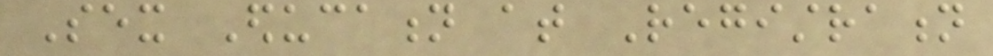Sex Education at Registration
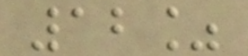12%
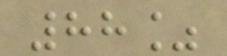88%
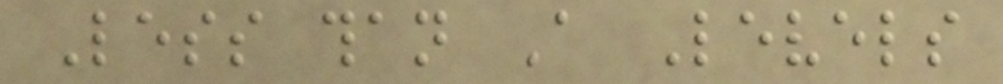Less than A Levels
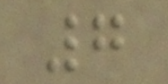7
